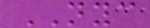NYC
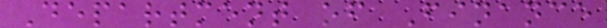Department of Finance
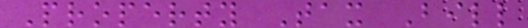Property Tax Bill
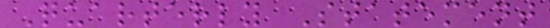Quarterly Statement
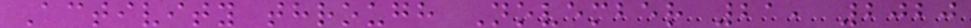Activity through November 21, 2020
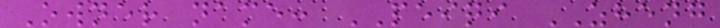Owner name: PEIQI ZHENG
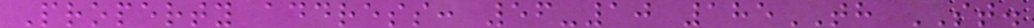Property address: 56-10 185TH ST.
